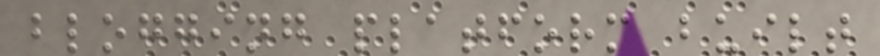blogging platform built
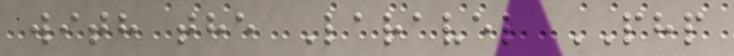with the Laravel PHP
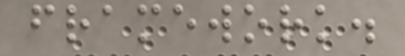framework.
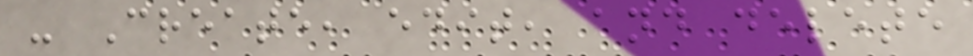- Create, edit, and delete
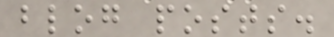blog posts.
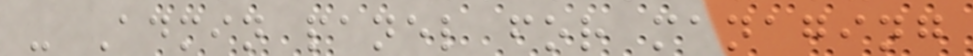- Admin panel for managing
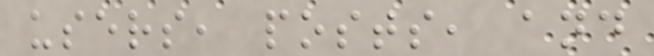users, posts, and
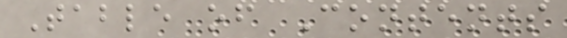Table of Contents
